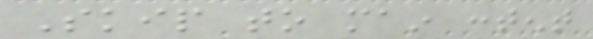Skip to main content
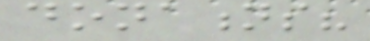donations?
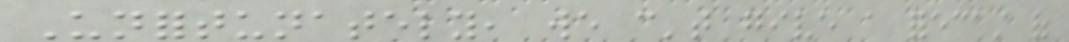Unfortunately, we can't give a forecast of
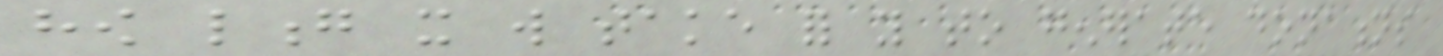how long it will take for you to generate donations
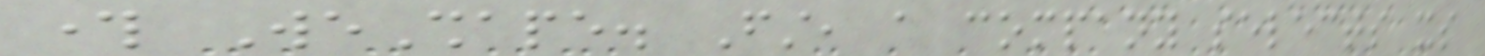through WeShape. First, a company selects its
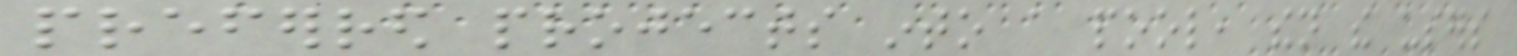preferred projects into a pool, then the users
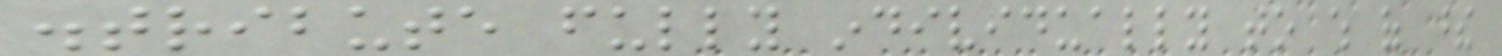distribute fully individually to which of these
